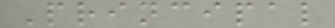Principal
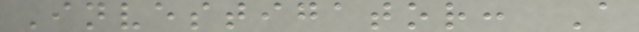Investigator: A
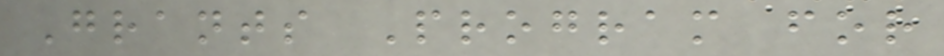Grants Program for
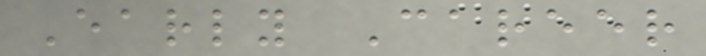Early Career
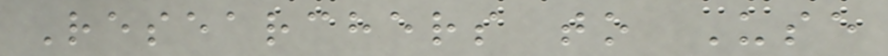Researchers to Use
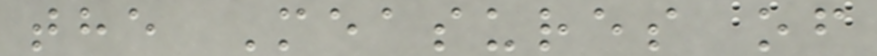the Measures of
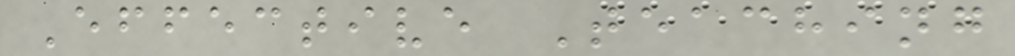Effective Teaching
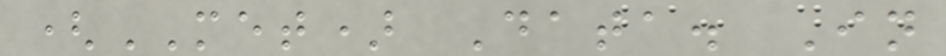(MET) Data. In
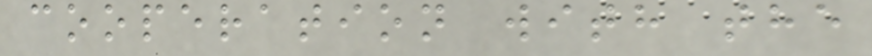cooperation with the
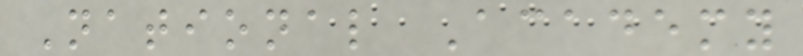National Academy
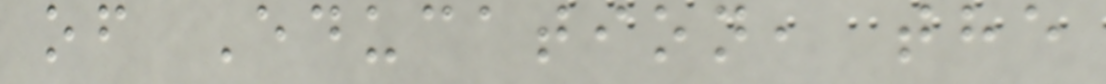of Education, the
